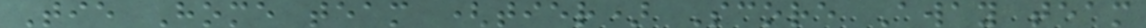Tie Home team (tier) Score Away team
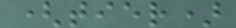(tier)
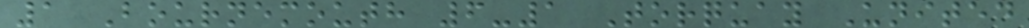1 Bournemouth 6-1 Torquay United
